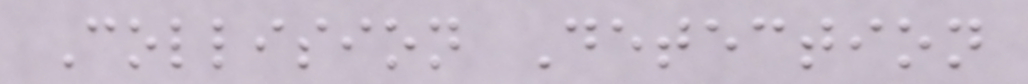Collision Detection
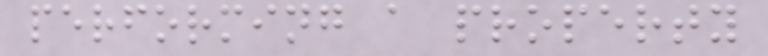performing a property
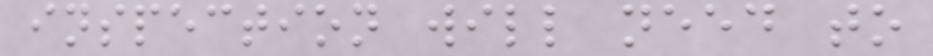inspection will need to
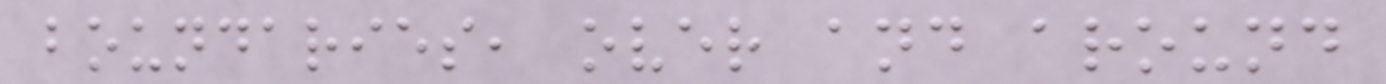boundaries, over and around
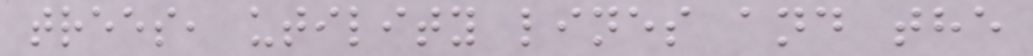trees, utility lines and the
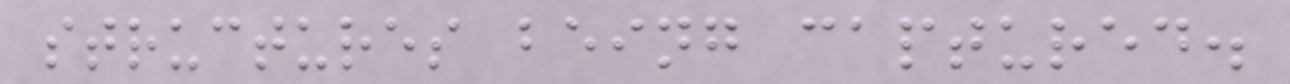structures being captured.
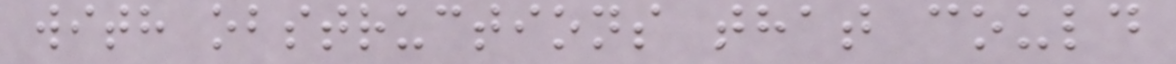with obstructions that could
